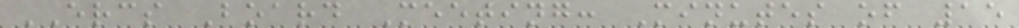ERCS Board Meeting: Minutes of 15
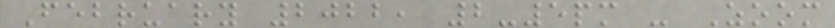February 2022, 2-5pm - Zoom
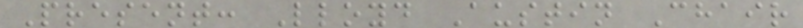Present: Lloyd Austin Chair
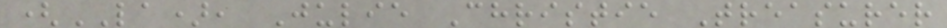(LA), Julie Christie Treasurer
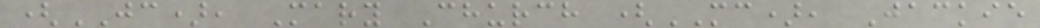(JC), Mary Church (MC), Jackie
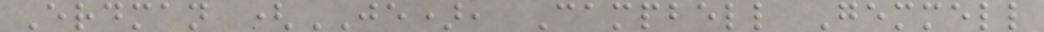Erdman (JE), Campbell Gemmell
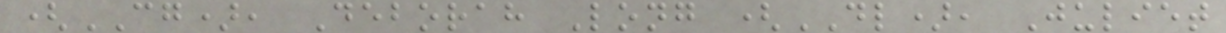(CG), Deborah Long (DL), Juliet
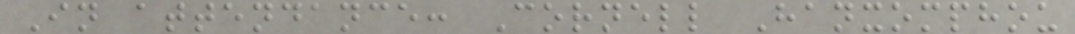In attendance: Cornell Hanxomphou
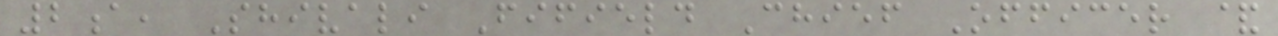2a, Shivali Fifield Chief Officer &
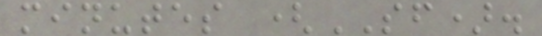minutes (SF).
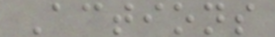Actions
